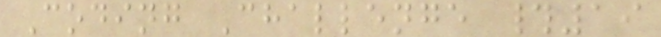Coding Challenge #19
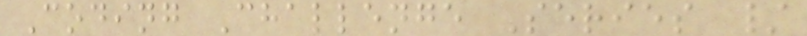Coding Challenge Series /
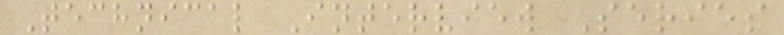Technical Interview Series
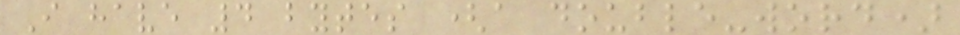I have 4 bytes (a double-word)
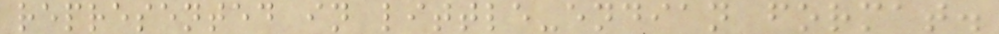represented in little-endian format.
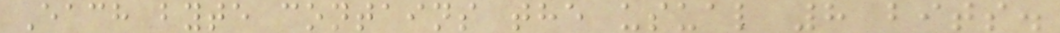Each byte contains the usual 8 bits.
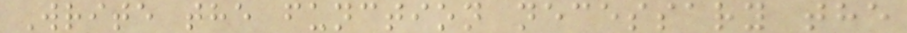Write the function necessary the
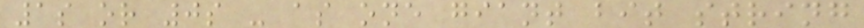1s or 0s - as one giant bit string
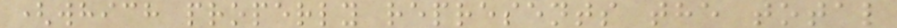(which properly represents the total
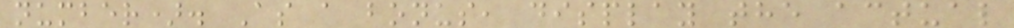number). As a bonus, display the actual
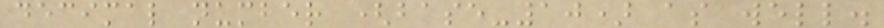decimal number (base-10) as well.
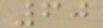60
